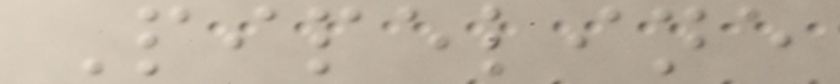Pipeline
